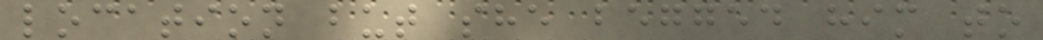location but she begged him to
